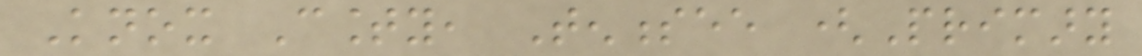Knox County, Tennessee (Primary
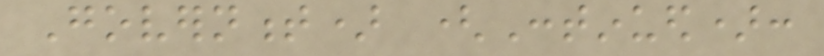Government) (Continued):
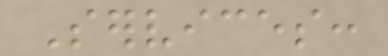Services:
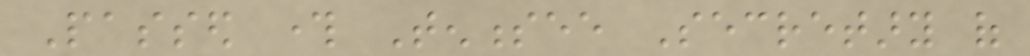Passed through Tennessee Secretary of
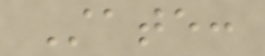State:
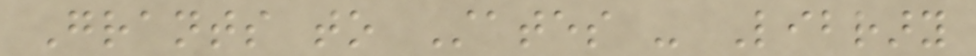Grants to States - Library
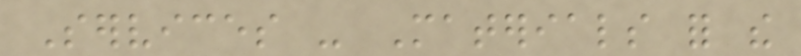Services - Materials for the
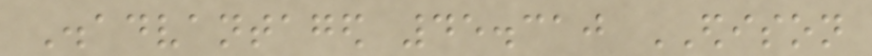Disadvantaged 45.310 EDISON
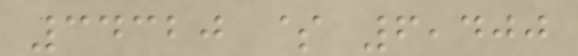34320 $ 6,400
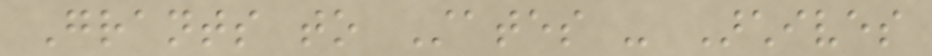Grants to States - Archives
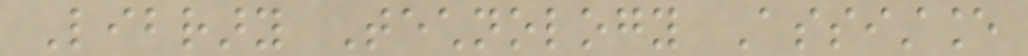Library Technology Assistance
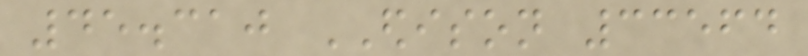45.310 EDISON 33564
